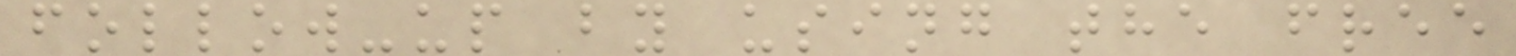follow-up by using the free
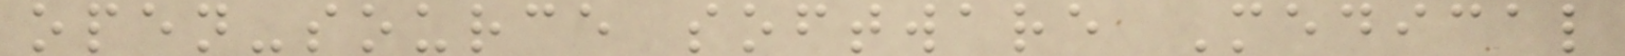open-source software Medical
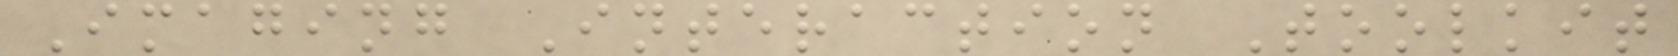Imaging Interaction Toolkit
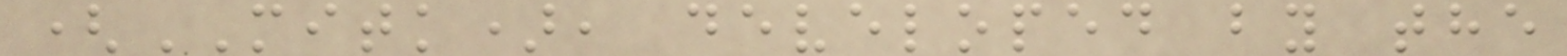(MITK), developed by the
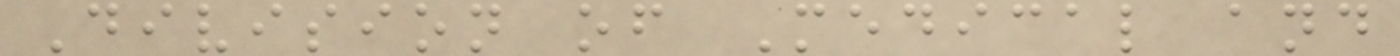Division of Medical and
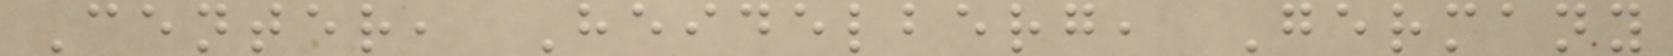Center, Heidelberg, Germany
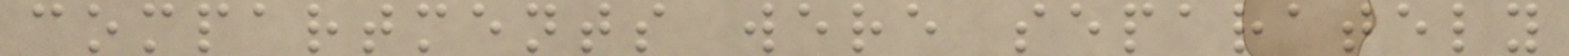compartments were separately
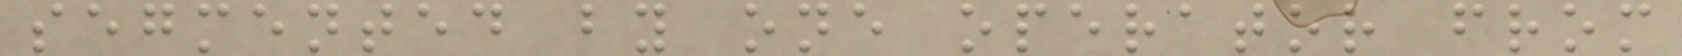segmented by one operator from
